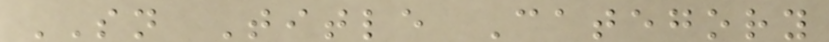SN Title Category
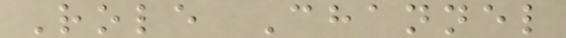Role Channel
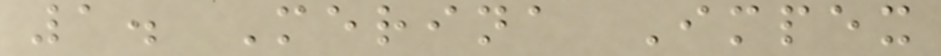1. Merina Impex
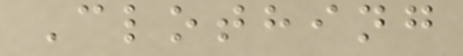Clothing
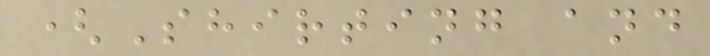(Shirting and
